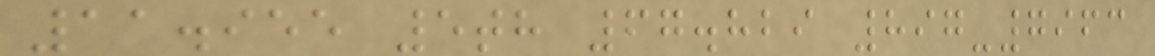11.955 5th 67.829 897-7963
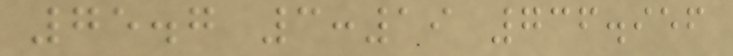75.7 3:19 736.956
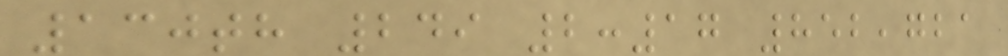130th 249 2:17 852,721
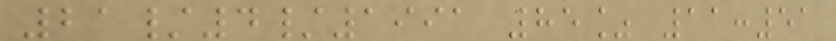21/4/1991 85% 11:51
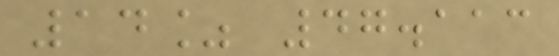14% 47.113
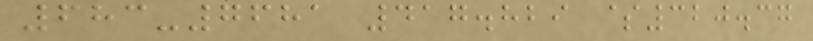683-7681 417.829 $320.37
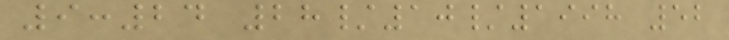9:24 28/10/1998 52
